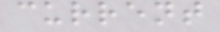current
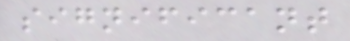significant
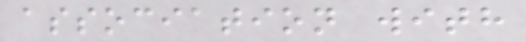association with
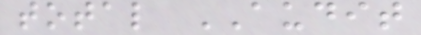total AUDIT
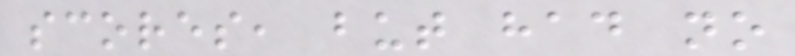scores, but had no
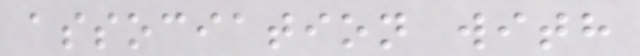association with
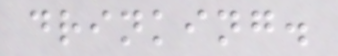drinking.
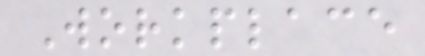Workplace
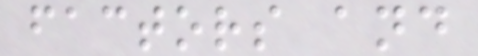factors and
